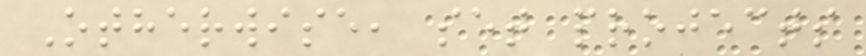Otherwise, set projects
